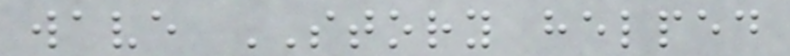wave STORY helped
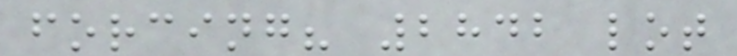forcing? 2842 lot
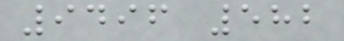9496 582
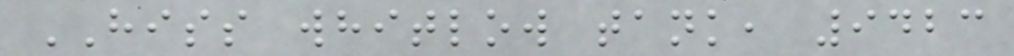HISS whitlow tank, 9423
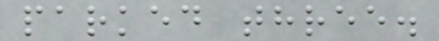parked three.
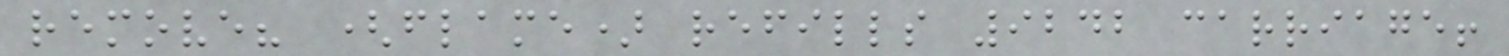remove? (flame) refills 9242 carriage!
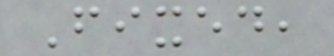Fixed,
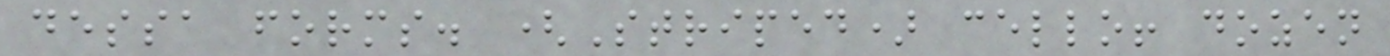dessa forms. (Striped) cello! dozen
